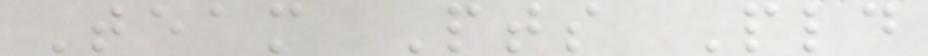Team Pts Pld
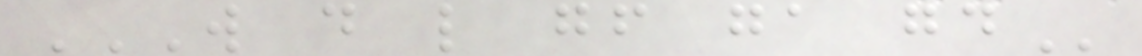W D L GF GA GD
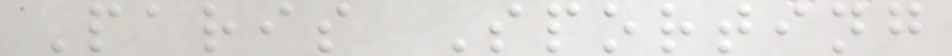Paris Sporting
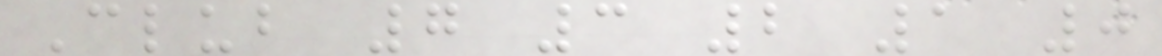Club 7 3 2 1 0
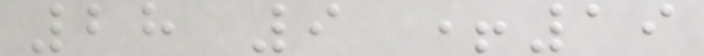28 9 +19
